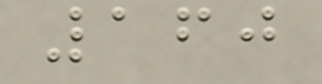160
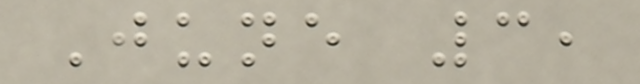June 3,
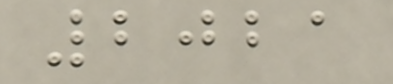2021
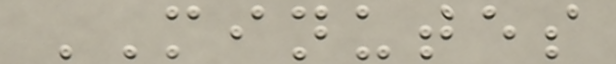MINUTES
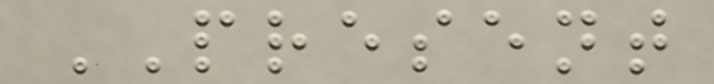PRESENT
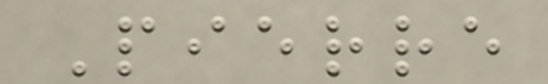Pierre
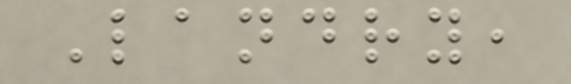Landry,
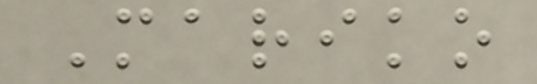Mariko
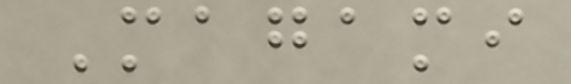Magami
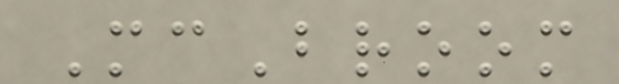McBroom
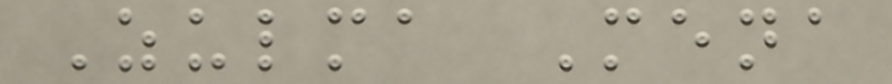Zulma Mena
